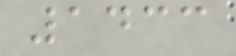1433
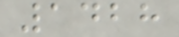1428
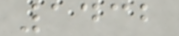1432
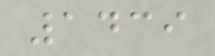1439
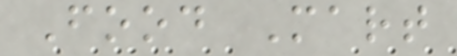Food Mart
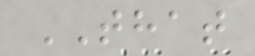THAT
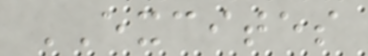EXCITES
